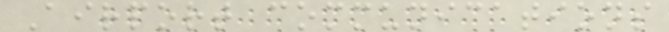Airport communications
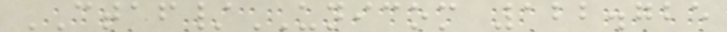CTAF/UNICOM 122.725
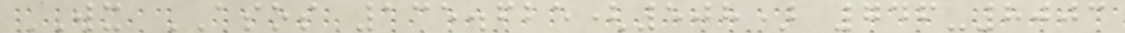WX ASOS 135.625(508) 746-8003
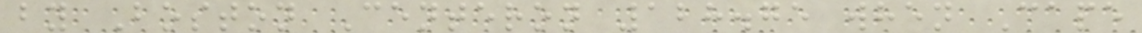by Boston Centeron 128.75 when Cape
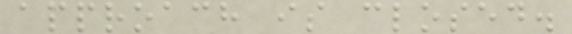approach is closed.
